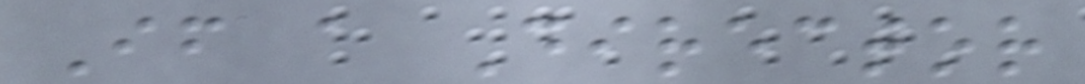If a Director
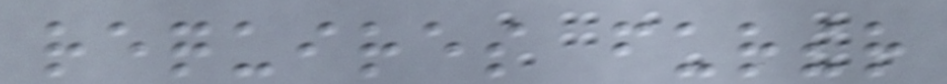requires further
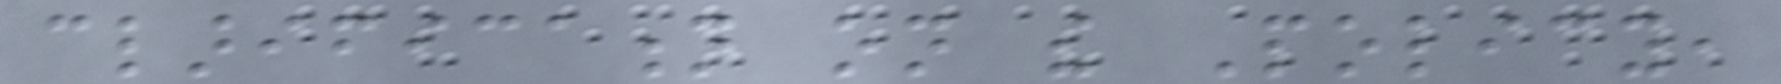clarification on the Policy,
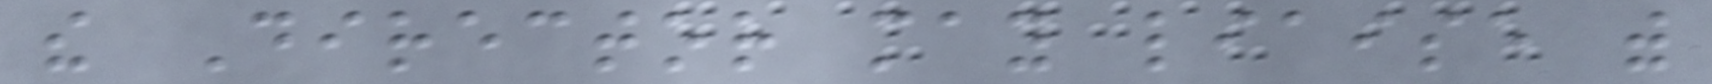the Director may liaise with
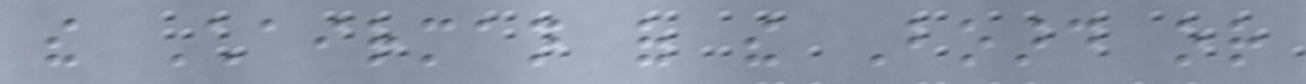the Chairman of the Board or
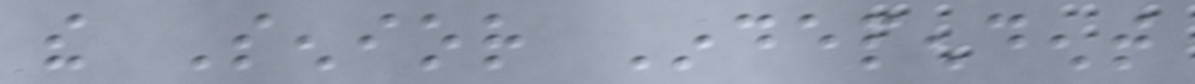the Senior Independent
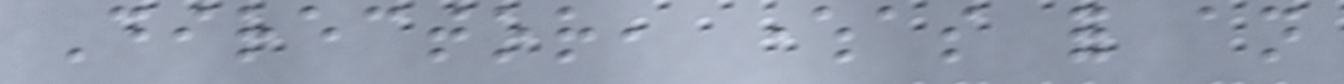Director, whereas for an
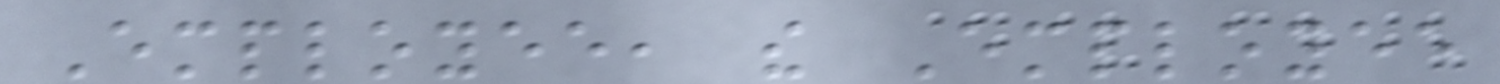Employee, the Employee
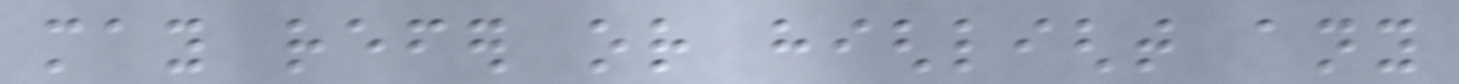may refer or highlight any
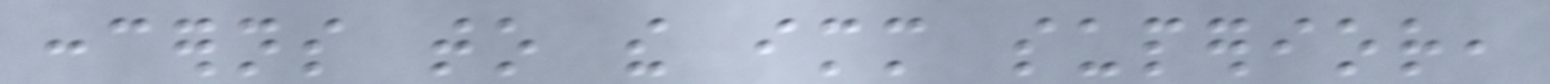concerns to the immediate superior,
